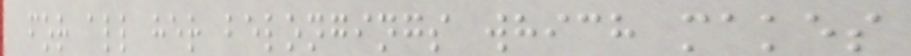for all her belongings which makes
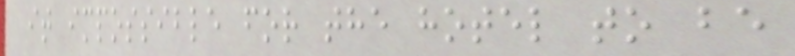it impossible for the hotel to be
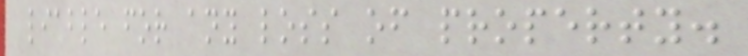liable for any loss of property.
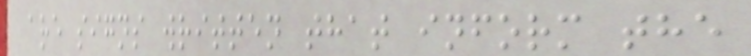are signs written that inform the
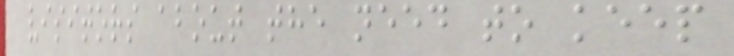visitors about the need to keep
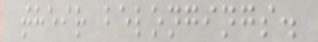their belongings.
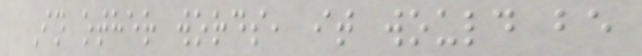In other words, it would be
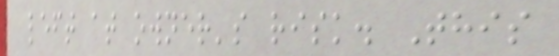left at owner's risk. This
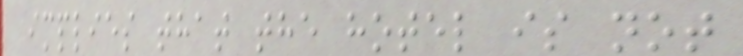implies that the hotel is not
